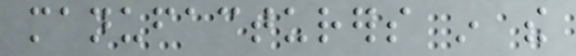manufacturers in the
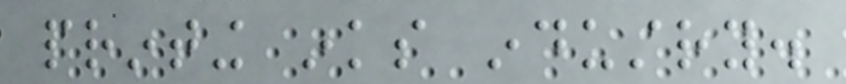printing inks industry.
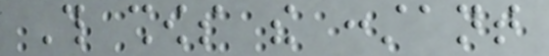This shows the constant
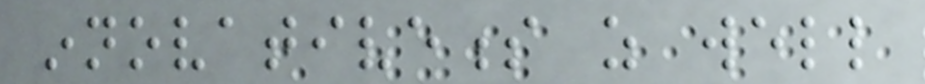innovativeness as well
